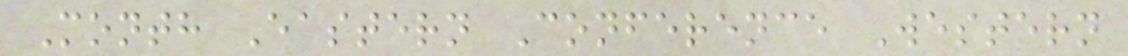Month Eastern Conference Western
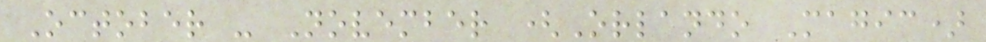October - November (Orlando Magic)
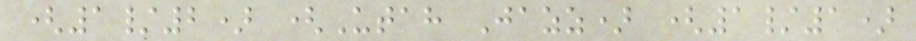(1/2) (Utah Jazz) (1/1)
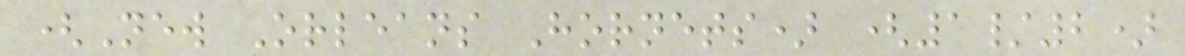(New Orleans Hornets) (1/2)
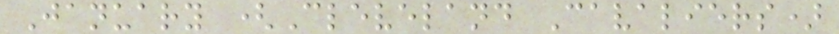January (Cleveland Cavaliers)
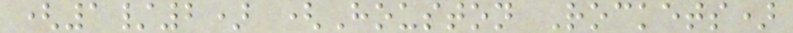(1/2) (Houston Rockets)
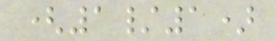(1/1)
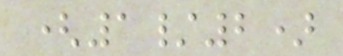(1/2)
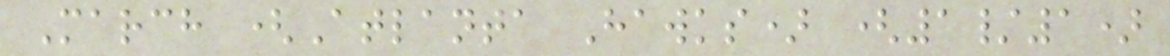March (Atlanta Hawks) (1/1)
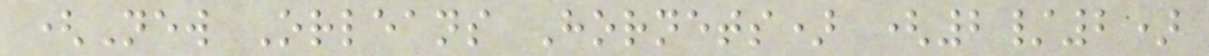(New Orleans Hornets) (2/2)
